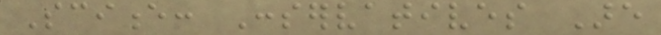Science: Conservatives Are
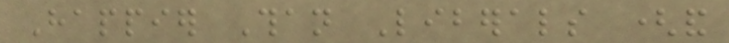Happier Than Liberals (and
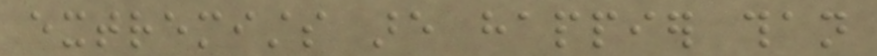extremists are happier than
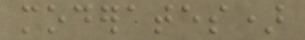moderates)
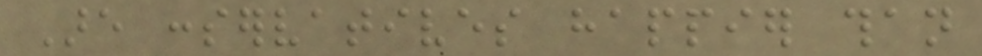Are conservatives happier than
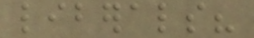liberals?
